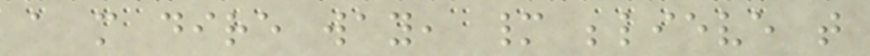a more dire way, many believe that
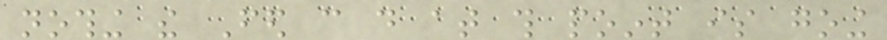nothing the Fed can do at this point is going
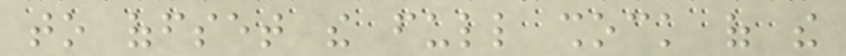to offset the full shock of the
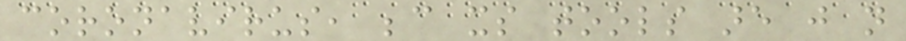coronavirus, because its tools are just not
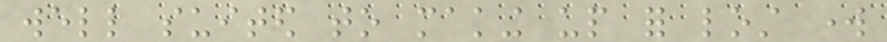well suited to making up for lost work
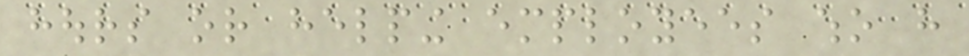hours or helping employees who have
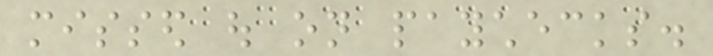missed out on paychecks.
